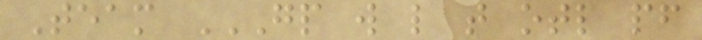Team GP W L T OTL PF
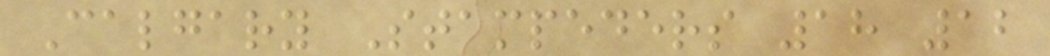Calgary Stampeders 18 12
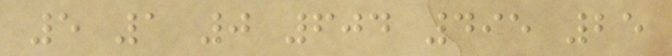5 1 0 604 495 25
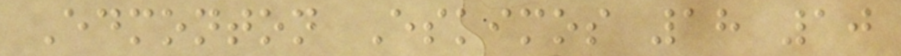Edmonton Eskimos 18 10
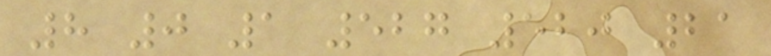8 0 1 527 520 21
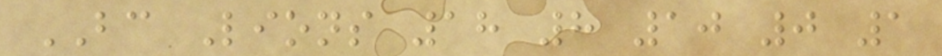BC Lions 18 8 10 0 1
